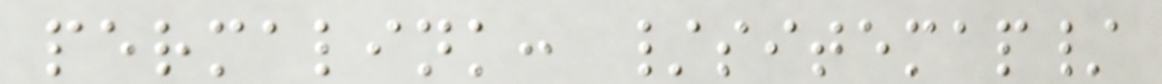permalink: /sitemap/
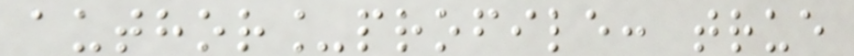author_profile: true
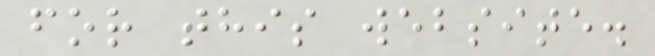for this website.
